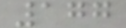177
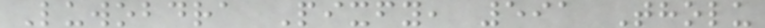Luwobdra Pixfy, 591 Tholu
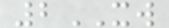2XW
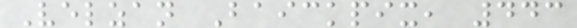Velzan Baickpix, 443
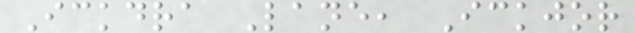Ickdra Lane, Ickjor
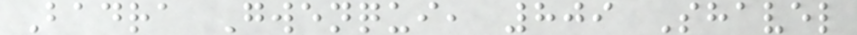Badra Gwenqui, 809 Shavel
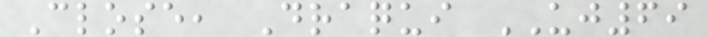Close, Draqui UJ69
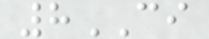8CI
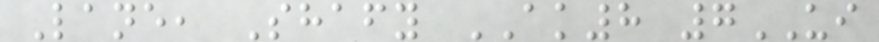Lane, Shafy AK8 7UI
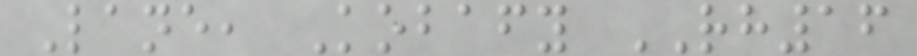Lane, Kobafy RH16
